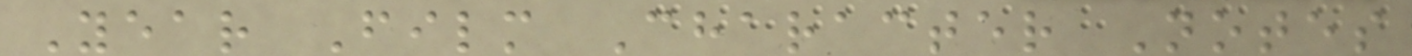Year Film Character Notes
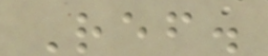Ref.
